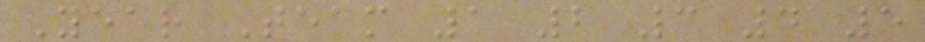Year Team 1 2 3 4 5
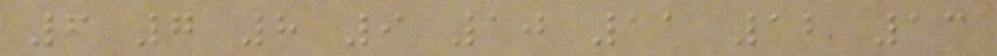6 7 8 9 10 11 12 13
